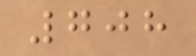708
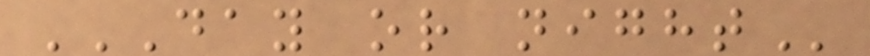DAY OR NIGHT
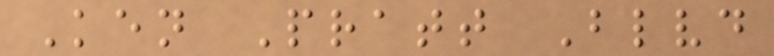Ken Pratt Blvd
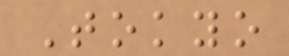Tokyo
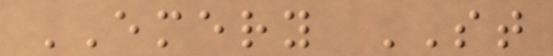EMERY ST
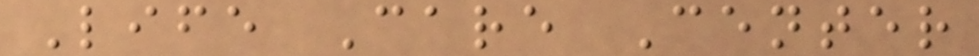Life Care Center
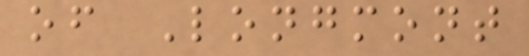of Longmont
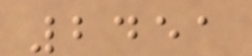2451
